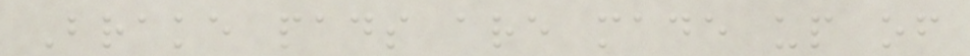Brake pads are made up of
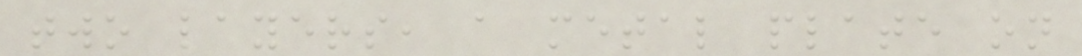two layers, a metal plate on
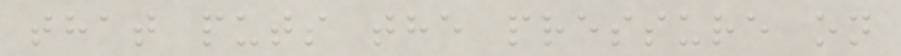that puts the pressure on
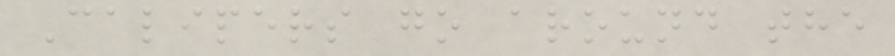Calipers go around the
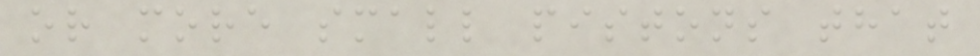or more small pistons that
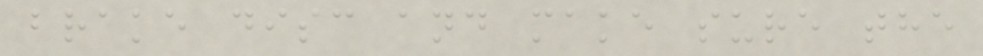brake disc and make sure the
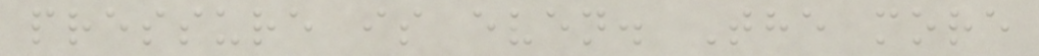pressure is even. The more
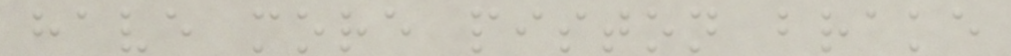have more piston brake
